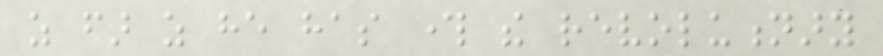as far as he has through the revolutionary
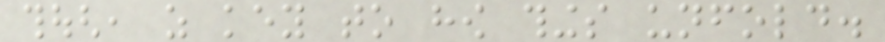though, as key to how things unfold.
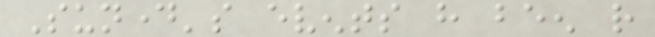Sunday's events have been rather
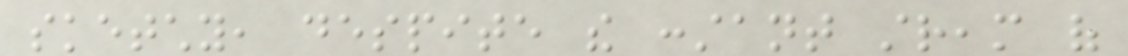sketchy, despite the constant stream of
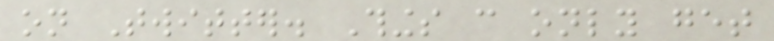on Twitter. Things can only get
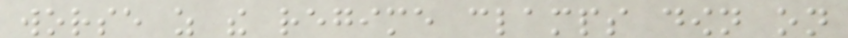worse as the regime clamps down on
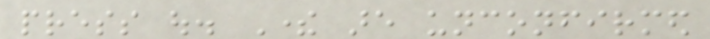press out. There are unconfirmed
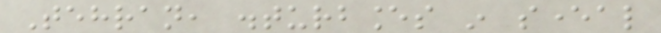Tehran, disturbances in several
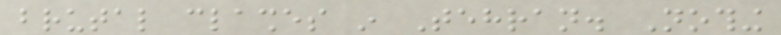brutal clashes in Tehran. Nothing
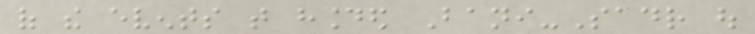of the events that hounded Bani-Sadr out
